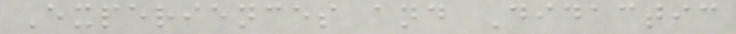Experiences and Didactic
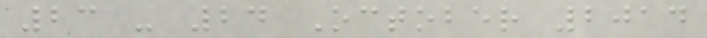23 - 24 October 2014
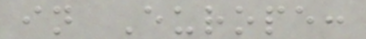in Europe:
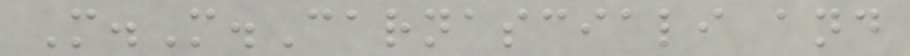M.M.Carnasciali and
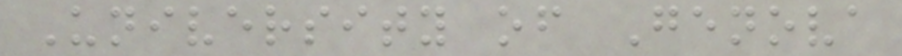University of Genova
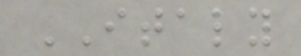ITALY
